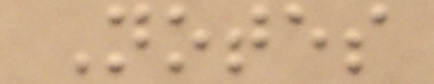Notes
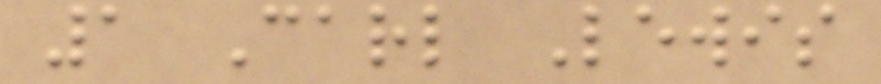1 Carl Lewis
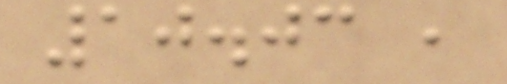10.03 ,
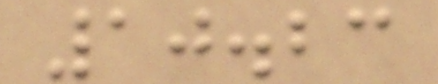10.23
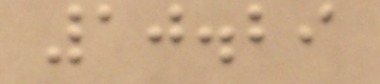10.29
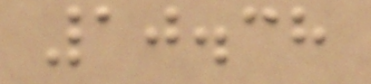10.38
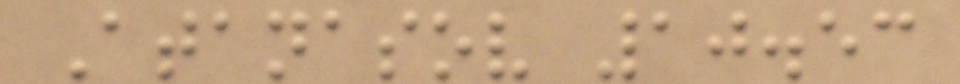Atanasov 10.53
